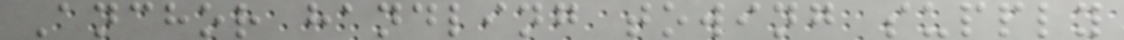Anchor handling towing supply
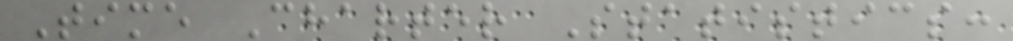Time Charter Statistics:
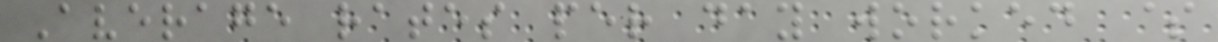Average rates per day worked $
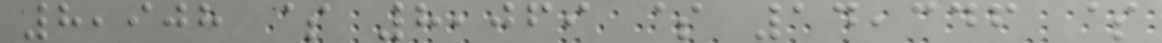8,908 $ 8,069 $ 14,346 $
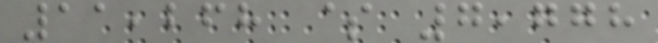11,268 $ 7,778
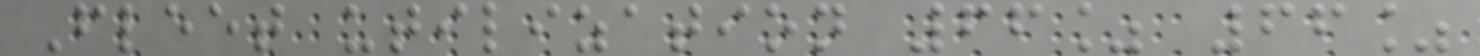Fleet utilization 66% 66%
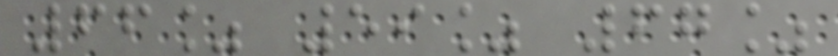66% 59% 67%
